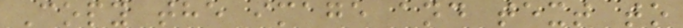Copy the image and text to
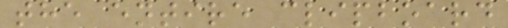the entire clipboard
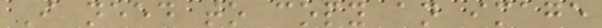I need to copy an image
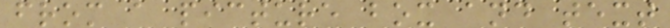from a picture box and text
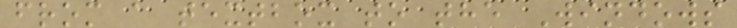from a textbox to the Windows
